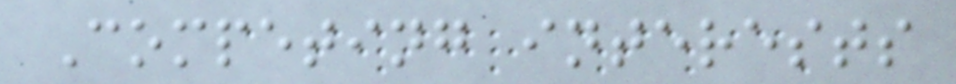Competing interests
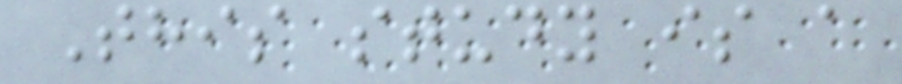This study is a
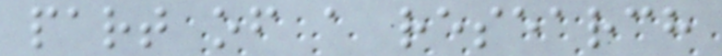part of a research
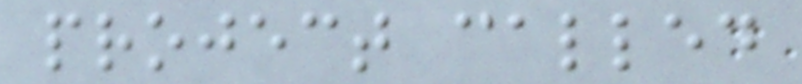project called
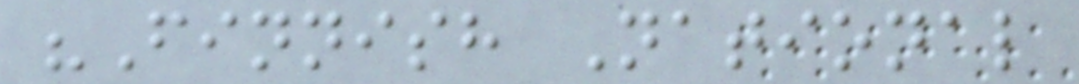"Finnish National
